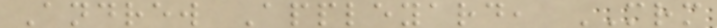Andrew Appleyard, MRM
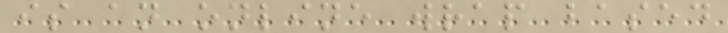is an online wrap based
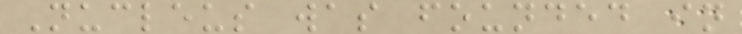Nucleus was founded in
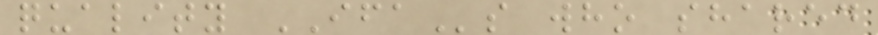quality IFAs who shared
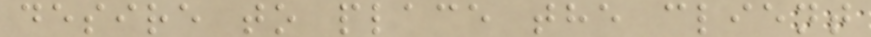desire to place the client
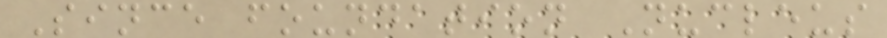Since foundation Nucleus
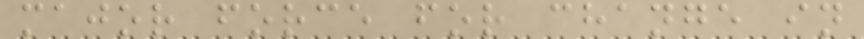major force for change in
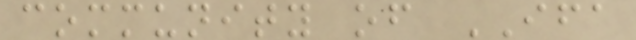community of IFA
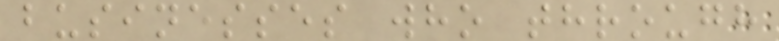businesses who through
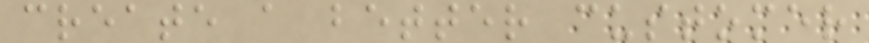create a better customer
